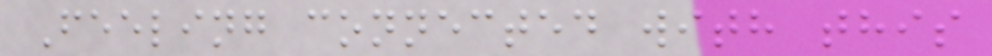Feeling connected with this
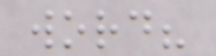word?
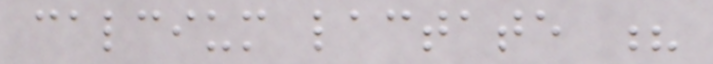calcium lactate ?
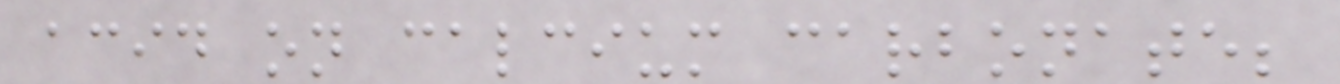acid on calcium carbonate;
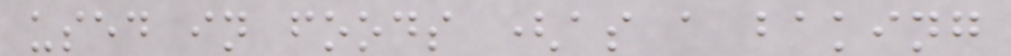used in foods (as a baking
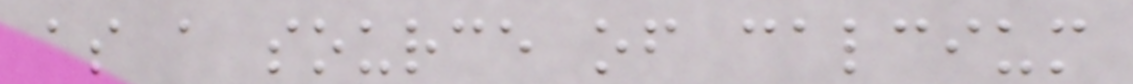as a source of calcium
